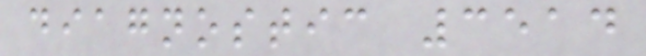diagnostic 3514
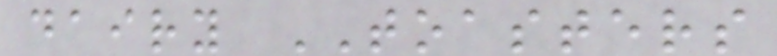dairy TOASTERS
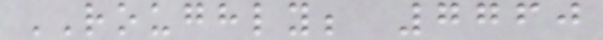ROUGHLY; 7760
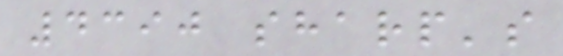4390 sharp's
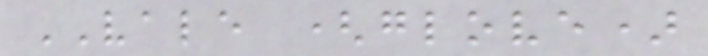VALE (glove)
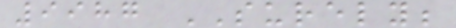9987 SURELY;
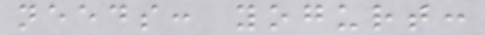needs: yogurt:
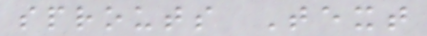sprouts Text
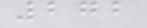272
